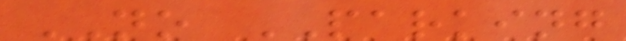NO PARKING
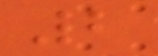2
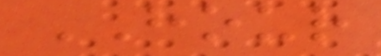HOUR
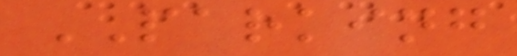PARKING
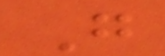G
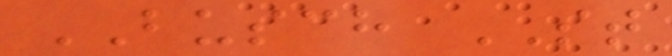BUSCH ST
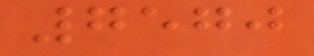7570
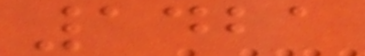1421
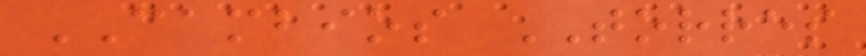CAMBIOS TORRES
